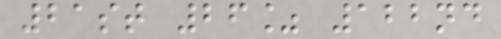21st 26% 122nd
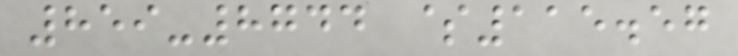859-8744 $115.57
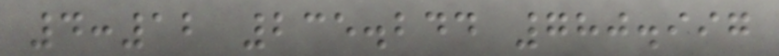4:12 235.244 780.997
